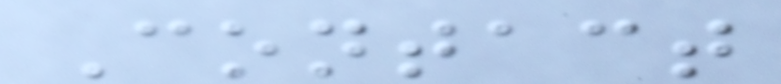Contact
